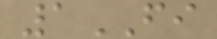1FI
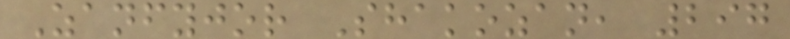Zanfyjor Shakozan, 297
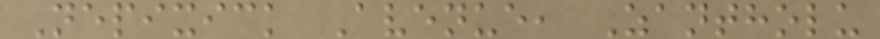Nepixick Avenue, Zantholu
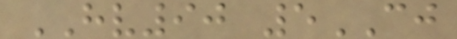HV90 5CJ
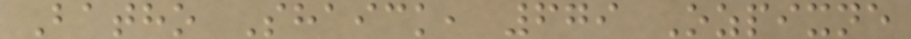Batho Shaick, 679 Ozpixne
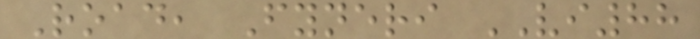Road, Fyneri VI88
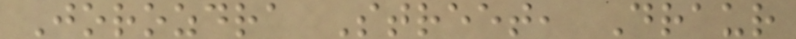Jorozdra Street, Draur
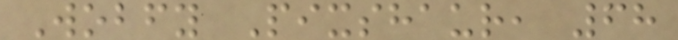Wobfy Pixshaur, 68
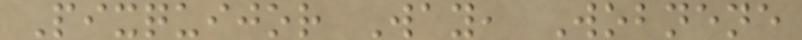Pixquijor Way, Wobnene
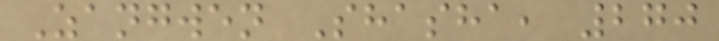Zangwen Shasha, 270
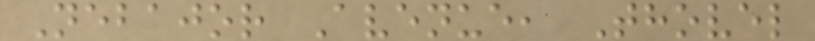Nebajor Avenue, Thovel
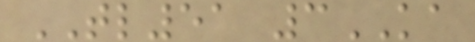TL51 3KA
